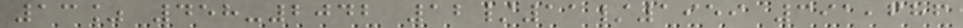13% 458-2042 12/11/1959 391,686
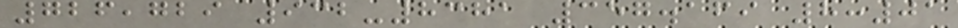726,729 932-8381 357.169 8:01
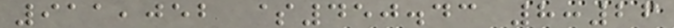911,052 $450.43 8:26
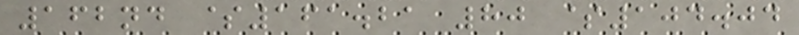162nd $161.21 80 $104.04
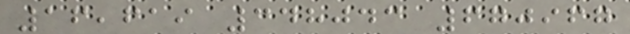16,619 348043 670967
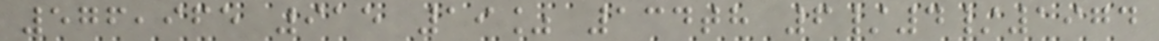576,965 915 19% 134th 6/4/1974
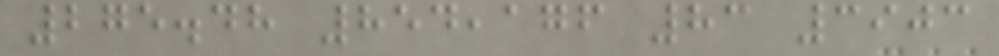275.48 854,176 83 3903
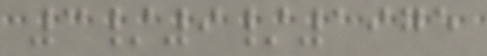3/9/1975
